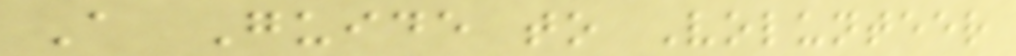A Guide to Volunteer
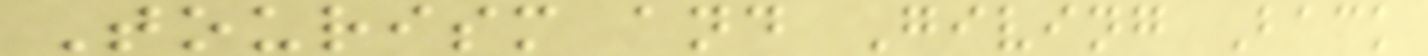Tourism and Giving Back
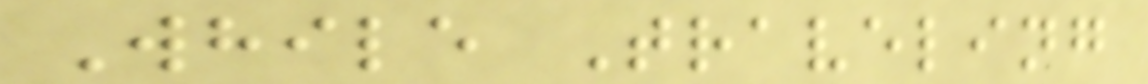While Traveling
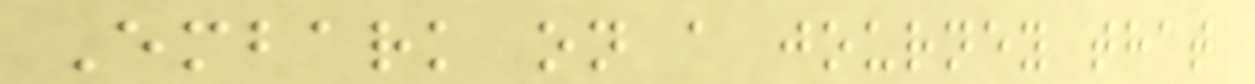Embark on a journey that
